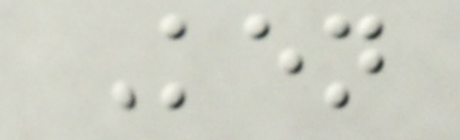Ken
